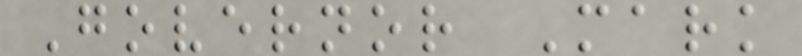Governor Mark
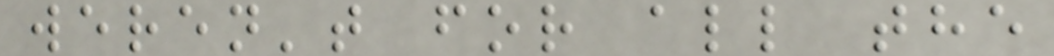weren't for all the
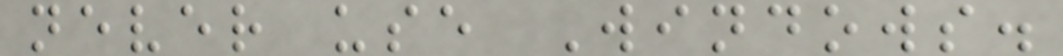never use Windows.
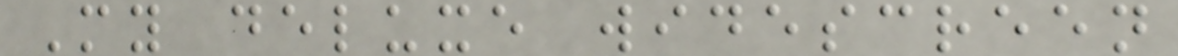My deluxe widescreen
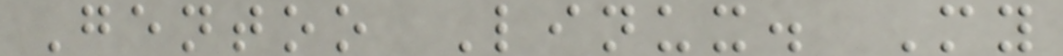Gentoo Linux. My
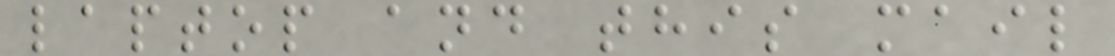laptop and this mail
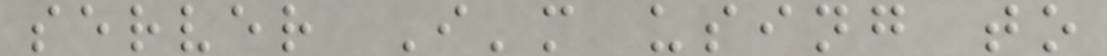server I'm using to
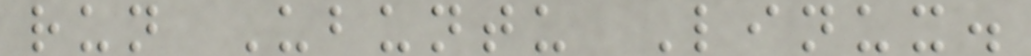run Ubuntu Linux.
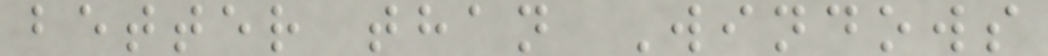better than Windows
